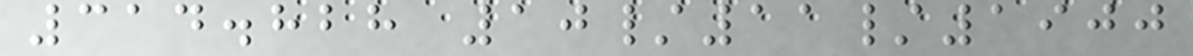314.828 10/11/1900
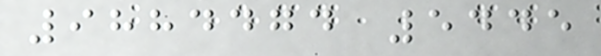9884474 5445
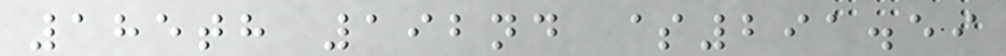185th 192nd $291.59
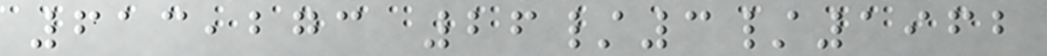613,273 26/3/1962
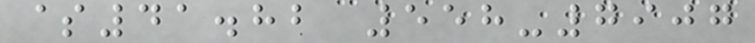$41.82 558-7907
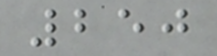250
